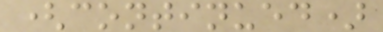(continued)
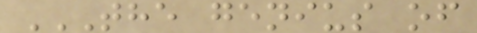THE GENIUS OF
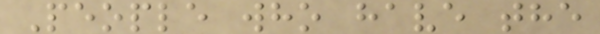People who have the
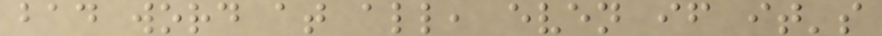bad word at all, even if it's
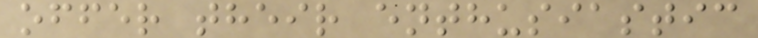offer their enthusiastic
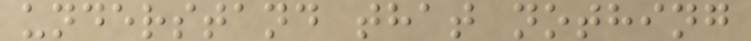understand that nothing
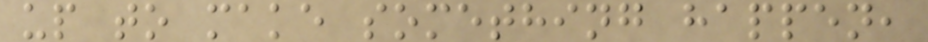up to make something happen,
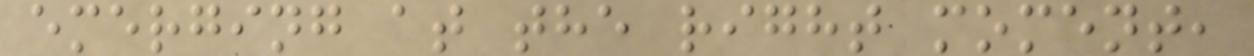emerging at the right moment,
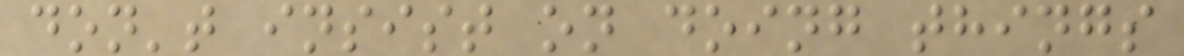don't insist on doing things
